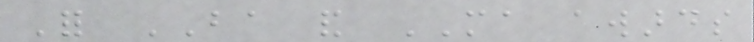For BA and MA awards
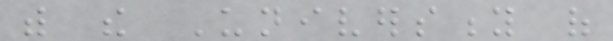with the University of
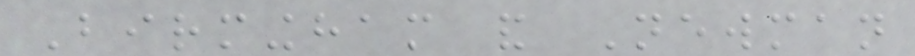Birmingham and Newman
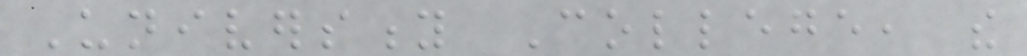University College, the
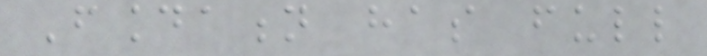Foundation has full
